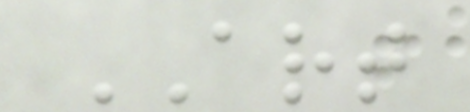ART
